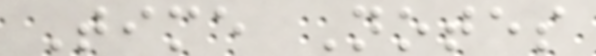Time Notes
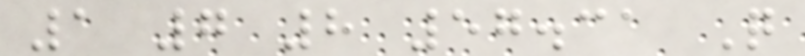1 7 8 57.31 Q
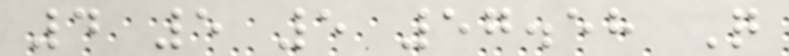4 5 5 57.58 Q
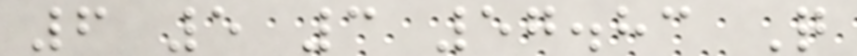6 5 3 57.83 Q
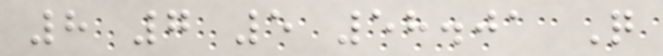8 7 5 58.01 Q
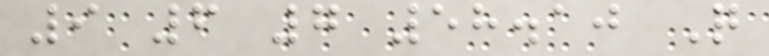9 6 7 58.10 Q
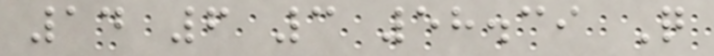14 6 3 58.39 Q
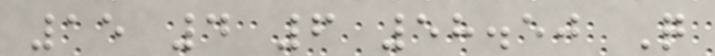15 4 6 58.50 Q
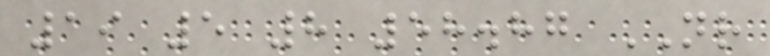19 5 8 58.87 NR
